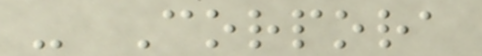- Corpora
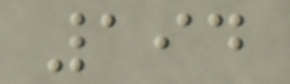194
